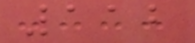112
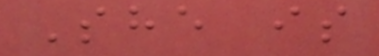She is
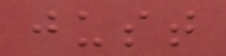just
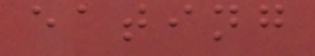eating
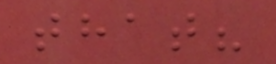that?
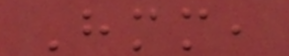Hmm,
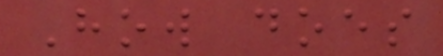How does
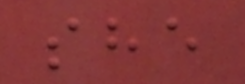she
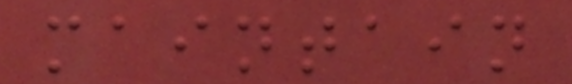maintain
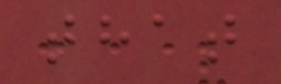that
